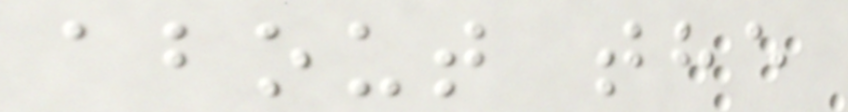about the
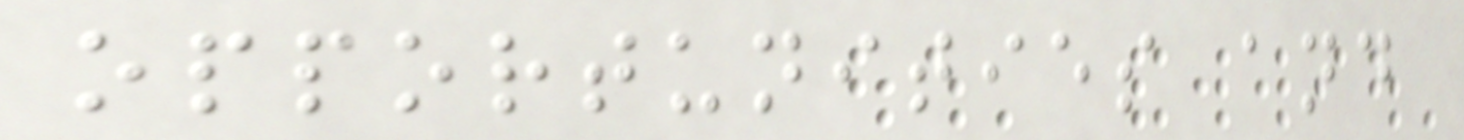opportunities and
